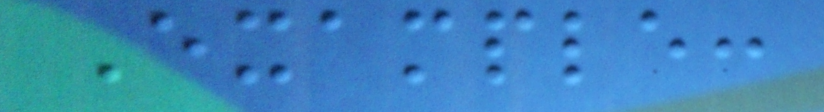Example:
